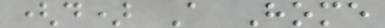(d) A Home
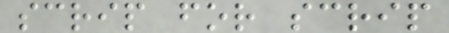scrip for scrip
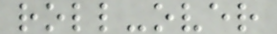roll-over
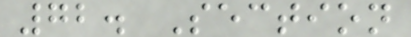72. Section
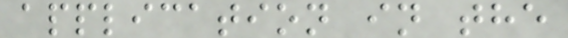application in the
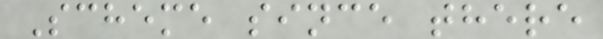Scheme since there
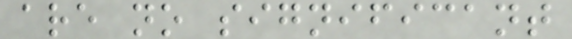are no significant
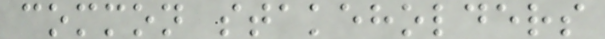common stakeholders
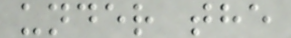under the
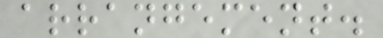arrangement.
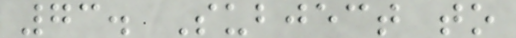73. Subject to
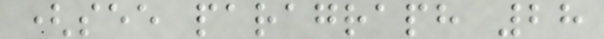(see paragraph 28
